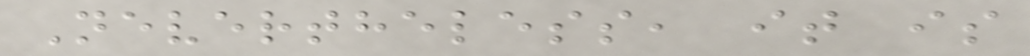Nevertheless, it is
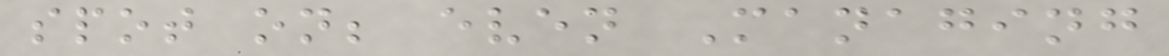spot on; even Managing
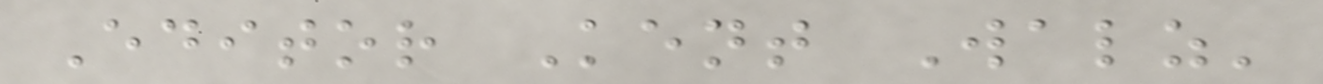Editor Kent Walz'
